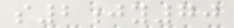s2jy70
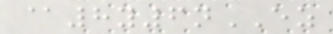@8y6nEZ
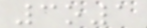3o1
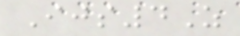Ijs4Z
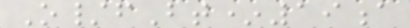O/fBt*19a
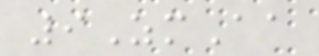9ZmAa
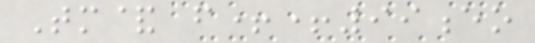Tm& f++99eo
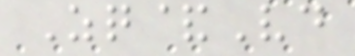Zq&Vd
